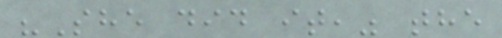"She did it," the
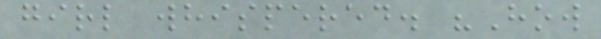girl whispered. "How
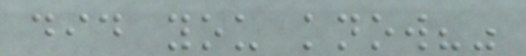did you know?"
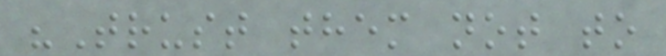"Trust them not to
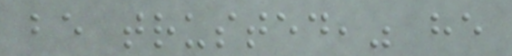be trusted," he
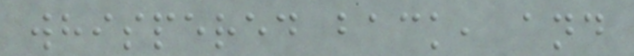whispered back, and
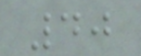40
